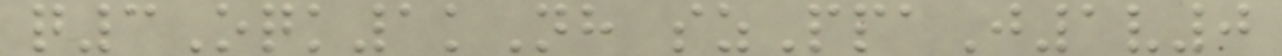q3Oqk1kNh szPpaJ1v0
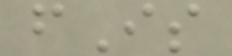fIs
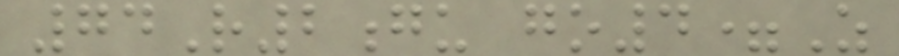74R2gu go4=Z
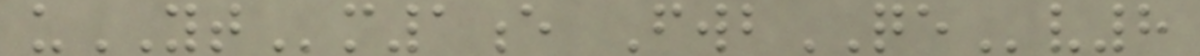uYTm1e FwbQEv8
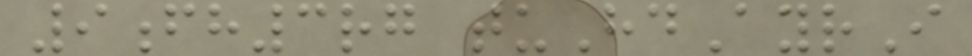9fh3rg tuHdAyrI
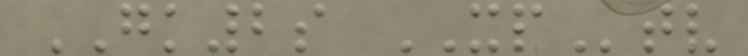GK2s XPtv
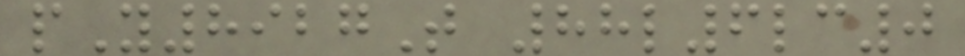pY8927T 88l6lc0
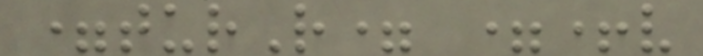=turR= =+v
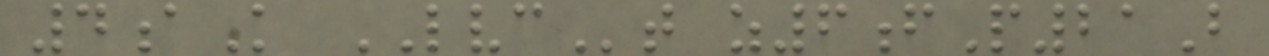4aK LVCt z6fP21B
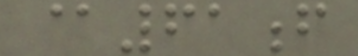@61f
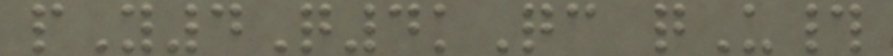pY4Q4kQc qU#
